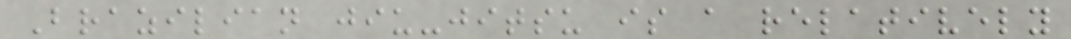Brazilian jiu-jitsu is a relatively
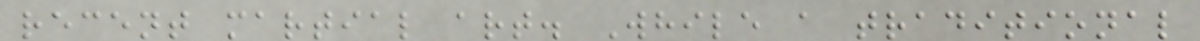recent martial art. While a traditional
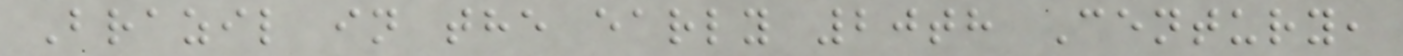Brazil in the early 20th Century,
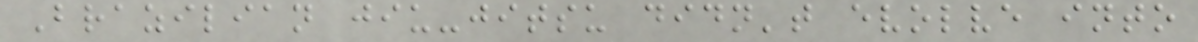Brazilian jiu-jitsu didn't evolve into
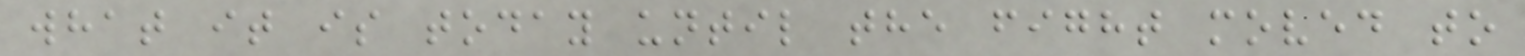what it is today until the fight moved to
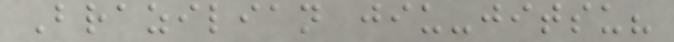Brazilian jiu-jitsu?
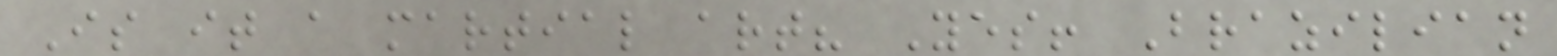Is it a martial art? Yes! Brazilian
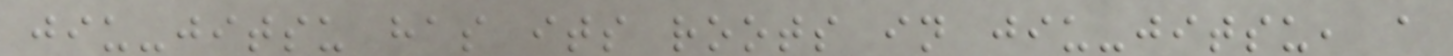jiu-jitsu has its roots in jiu-jitsu, a
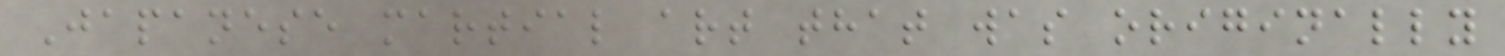Japanese martial art that was originally
